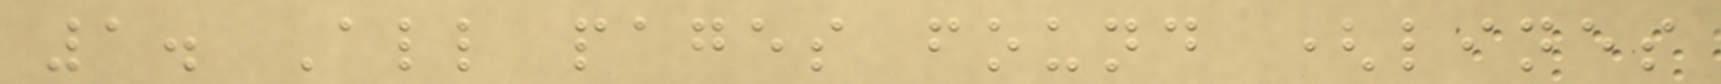1. All pages found (lines
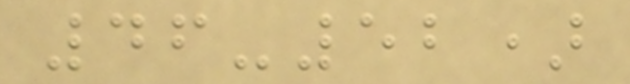46-52)
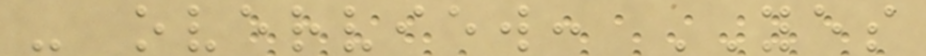- overview: YES
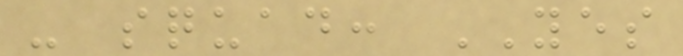- squad: YES
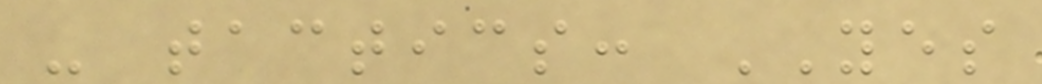- tactics: YES
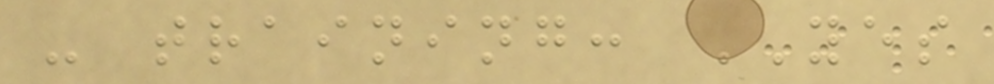- training: YES
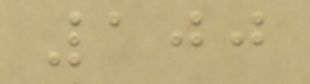100
